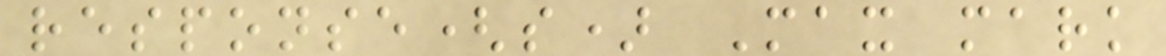response(s) Max mark
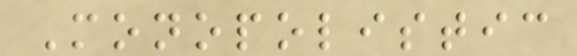Monopolistic
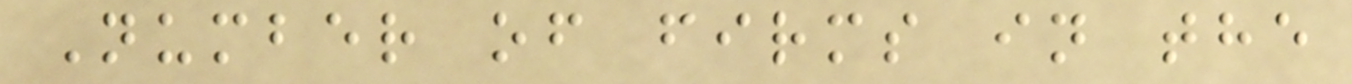Number of firms in the
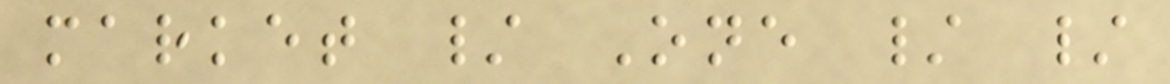market / One / /
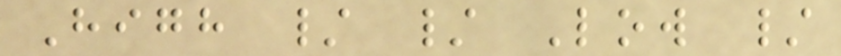High / / Low /
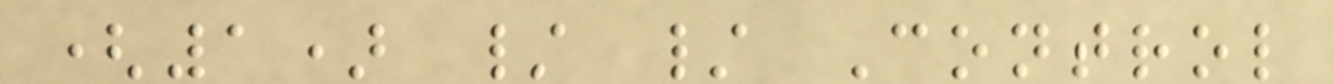(1) / / Control
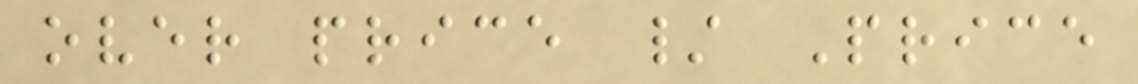over price / Price
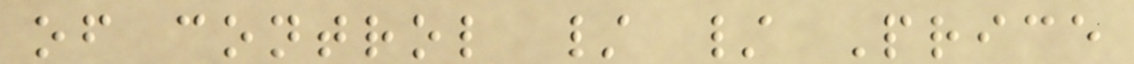of control / / Price
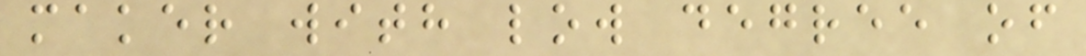maker with low degree of
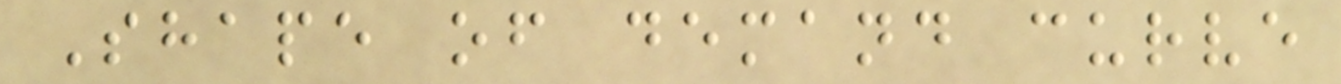Shape of demand curve
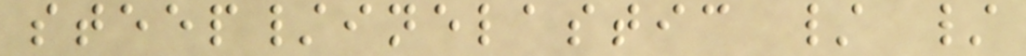steep/inelastic / /
